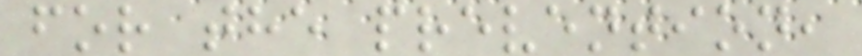for the prevention,
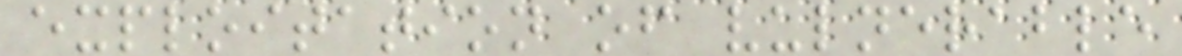exploitation of vulnerable
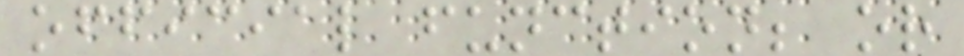official function; or
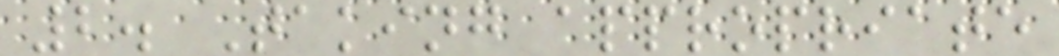2. Taking appropriate
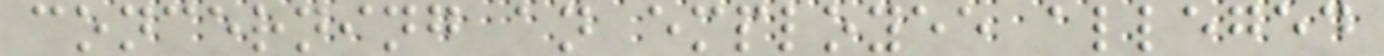concerning an employee alleged
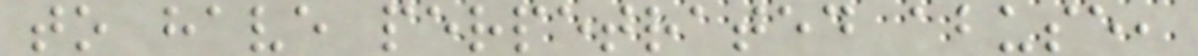to have perpetrated abuse,
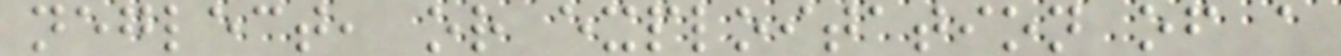neglect, or exploitation of a
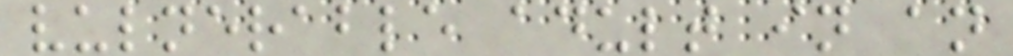vulnerable adult in an
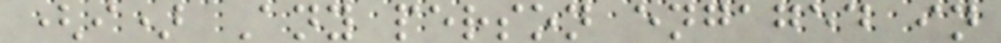(i) Any person engaged in
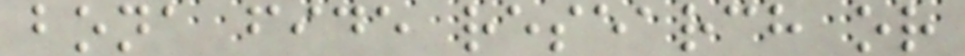bona fide research or
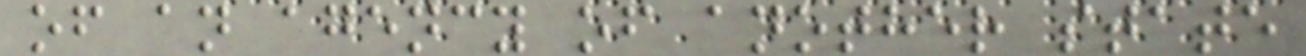of an agency of another state
